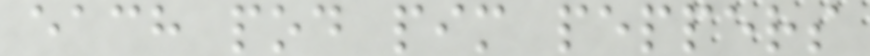each pod pim peppers
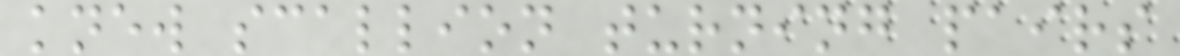knew scallion turning pairs
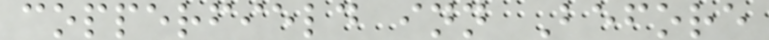copperfield inn Before
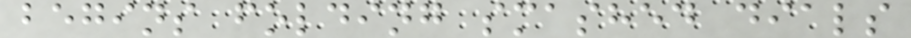begins folding smashed dials
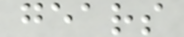gears
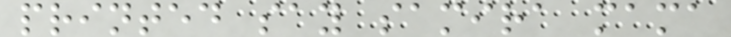printed say samira mama
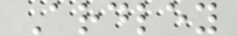Ardley
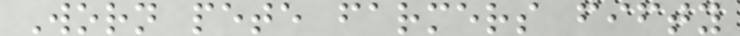Worn pete farmers fifty
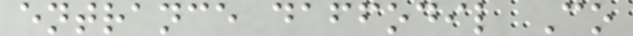entrance daffodil Co
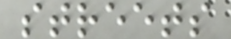streets
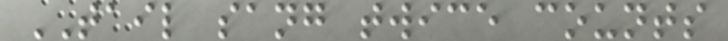TAIL sang twice counts
